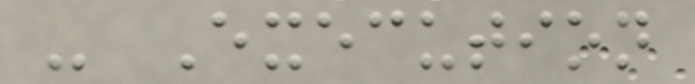- Execution
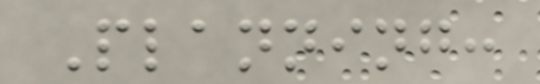Planning:
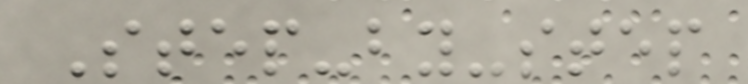Step-by-step
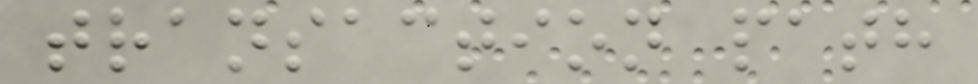transaction path
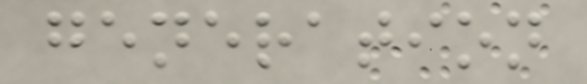generation
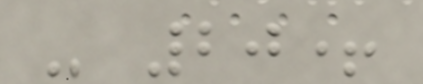- 20+
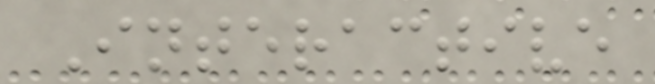Interactive
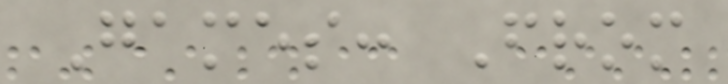Games: From
